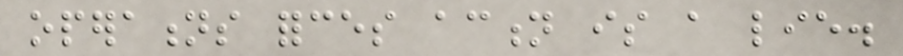operations forces action is a lie.
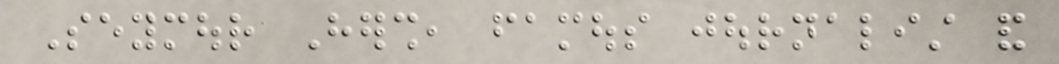Seymour Hersh, famous journalist and
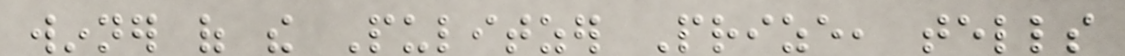winner of the Pulitzer Prize, tells
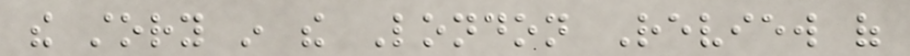the story in the London Review of
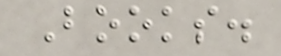Books.
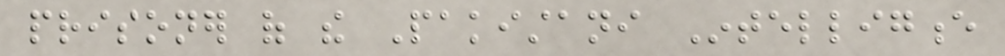prisoner of the Pakistani Intelligence
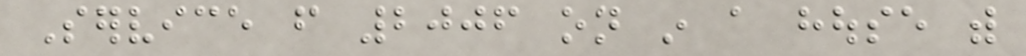Service from 2006 on in a house with
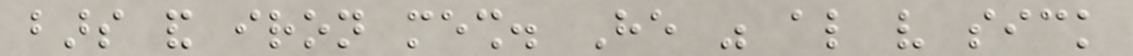bars and iron mesh. He was also very sick
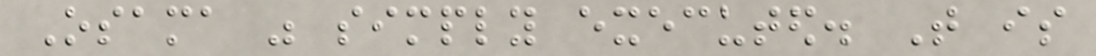Osama was simply executed. That is
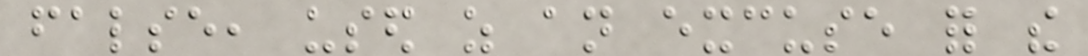false, used as an excuse for the
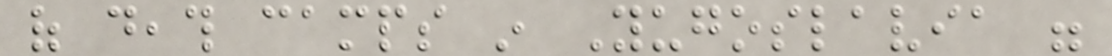of death camps in Yugoslavia were
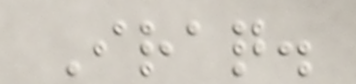Iraq.
